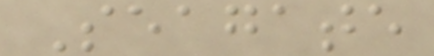Seagate
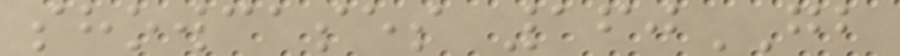showcases 160GB
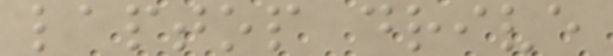laptop drive
